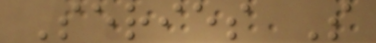Series S
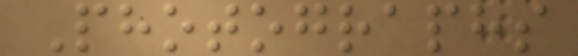Photographs
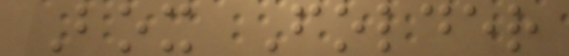Box Folder
